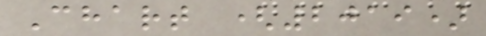Chart (2019)
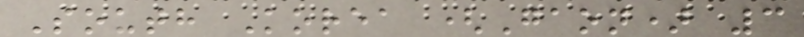South Korea (Gaon) 3
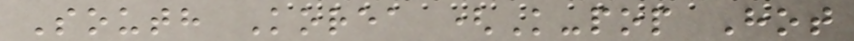South Korea (K-pop Hot
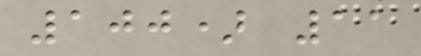100) 11
